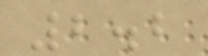2.2
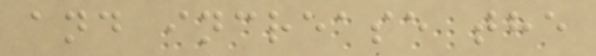and increase the
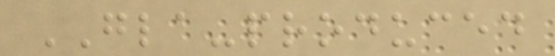GLA-produced
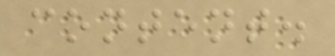content.
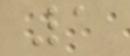1
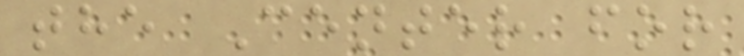the Center for
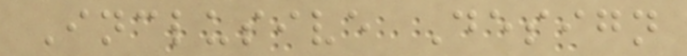Inclusive Design
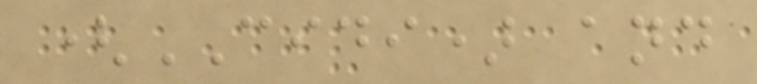(CIDI) and
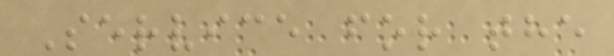Service for the
